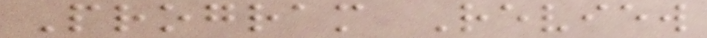Program Review
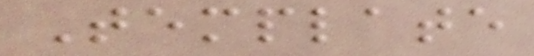Template
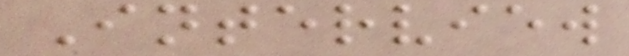Interview
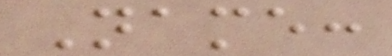Name:
